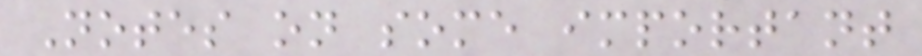Notes on some important
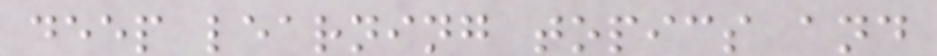deep learning topics and
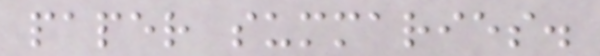paper summaries.
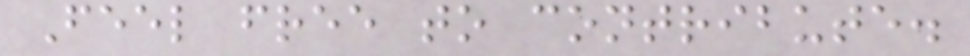Feel free to contribute.
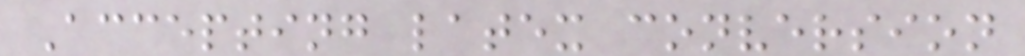Accepting latex conversion
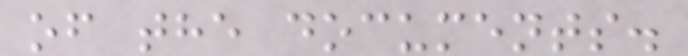of the documents.
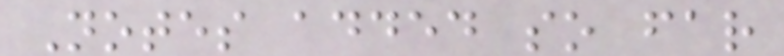Notes added so far
